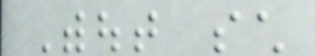Without such
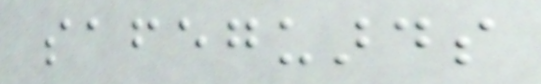safeguards
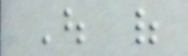Out of
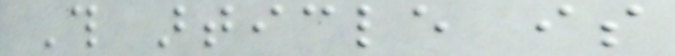This article is
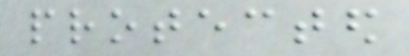protected
